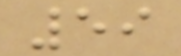59
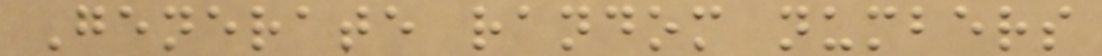Generate random numbers
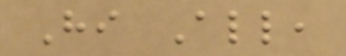Hi All,
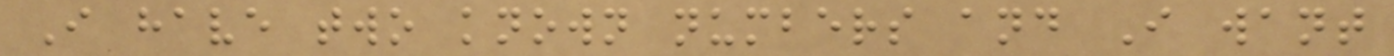I have two known numbers and I want
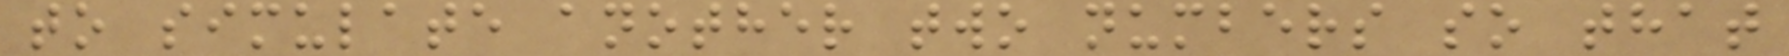to simulate another two numbers so that
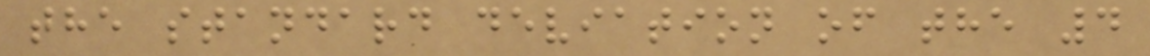the standard deviation of the 4
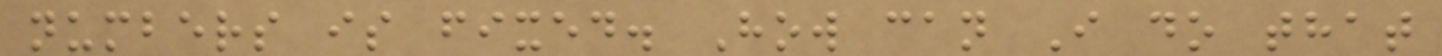numbers is fixed. How can I do that
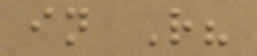in R?
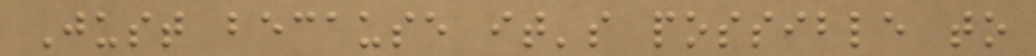Just because it's possible to
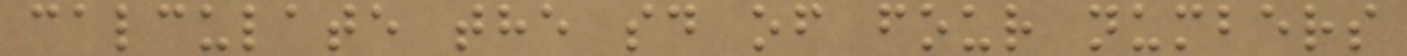calculate the sd of four numbers
